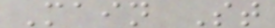Main St
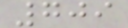709
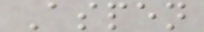Aspen
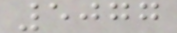5077
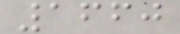1660
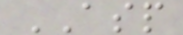ASP
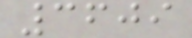3609
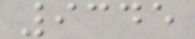9345
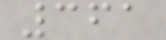361
